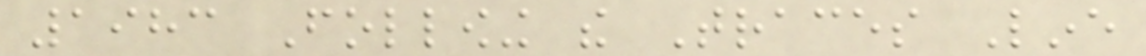1983 Following the Traces Line
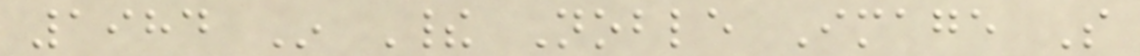1984 In Their Noble Image So
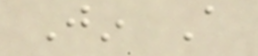Jin A
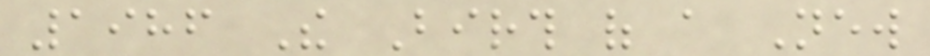1986 The Birth of a New
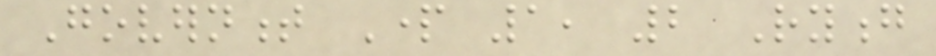Government Part 1, 2 Ryong
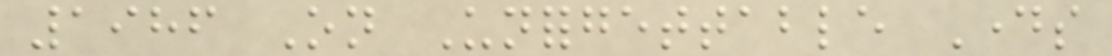1986 On Unforgettable Days
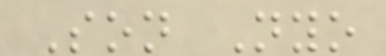Son Nyo
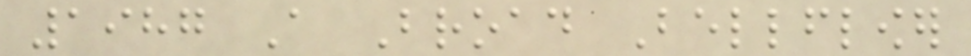1987 A Broad Bellflower
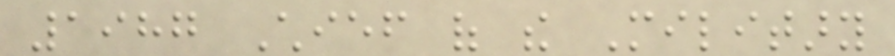1987 Chief of the Military
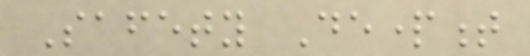Safety Department
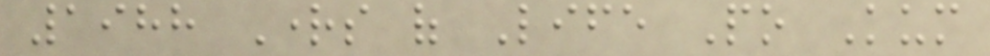1988 Rights of Life Po Kum
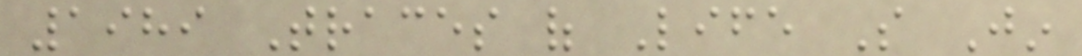1989 Traces of Life So Jin
